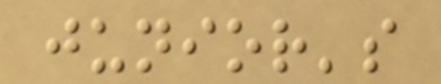junior's
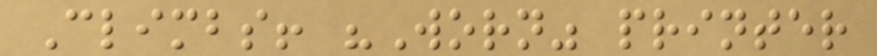Climbs! "Worn" printer
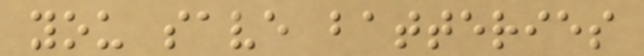you save batteries
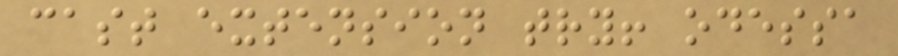cast extension try! odessa
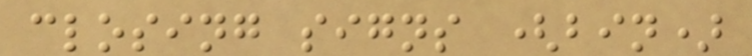closing signs (bin)
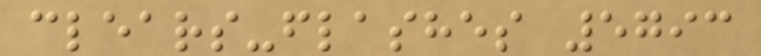clears-flashes 5793
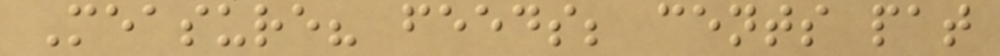Measure? feeds; cents pat
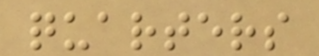quarters
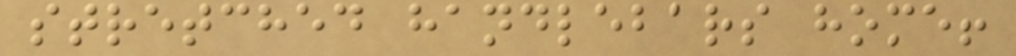stretched handlebars home!
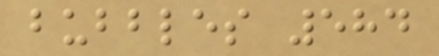bubbles 584
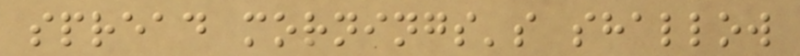spread mornings's shallow
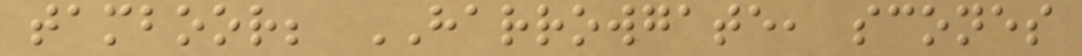tamboor; HARROWGATE, scones
